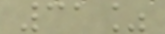31%
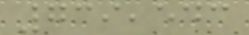739,543
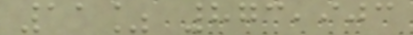11% 873,903
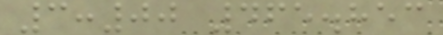3:00 465.853
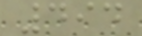494
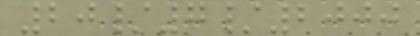20/7/2000
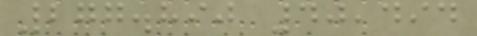277.890 40,494
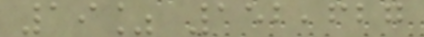19% 152,627
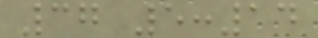37 5:14
